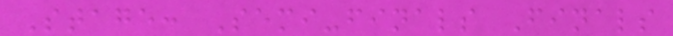Stage: Semi-finals Finals
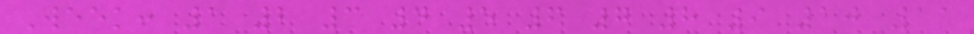Week: 1 2 3 4 5 6 7 8 9 10 11
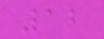12
